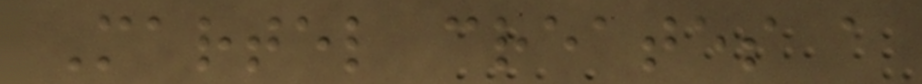Martel creates a
